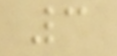3
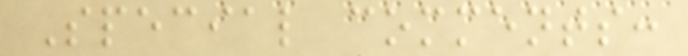Special comments:
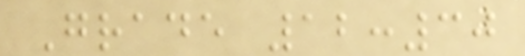Grade 12:30
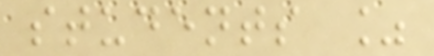students %
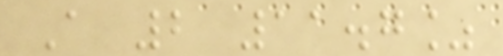A 2 11.7%
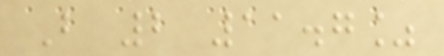B 2 11.7%
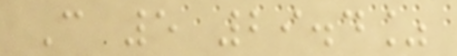C 5 29.4%
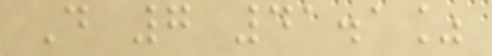D 7 41.1%
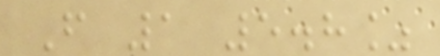F 1 5.8%
